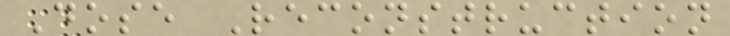Dose Reconstruction
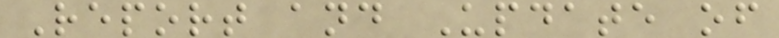Report and Update of
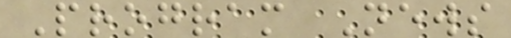Program News
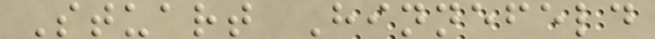Stuart Hinnefeld
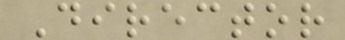Director
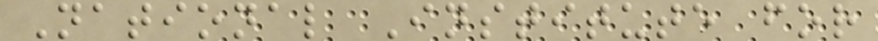National Institute for
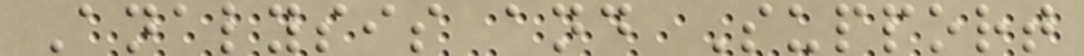Analysis and Support
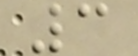3
